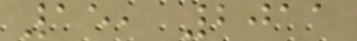15, 2011
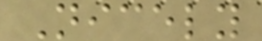Nicely
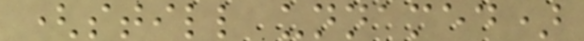(still unnamed)
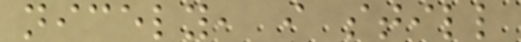nicely, i still
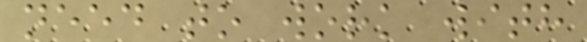need to work with
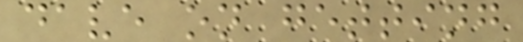dave on getting
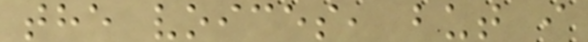the voices, but i
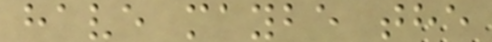have maybe the
